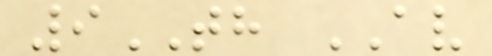9TH AV
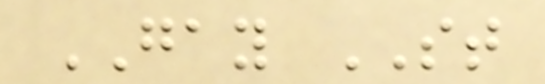GAY ST
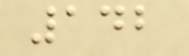142
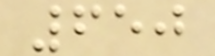650
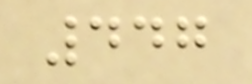447
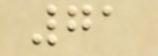71
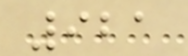921
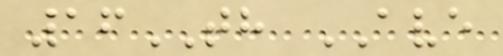16TH AVE
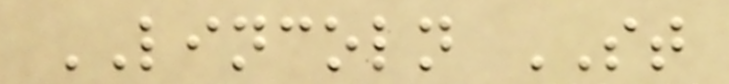LINCOLN ST
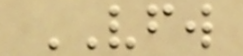VFW
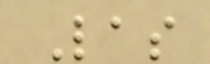Las
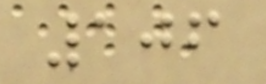106
